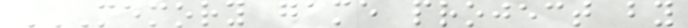MEMORY GAME PROJECT BY
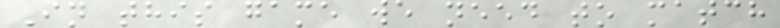In this game we need to match
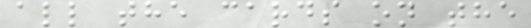all the cards on the
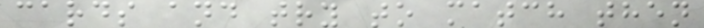cards and try to match then
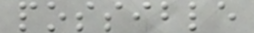possible
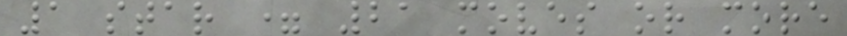1 star = 21 moves or more
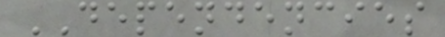DEPENDENCIES
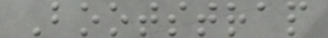Bootstrap
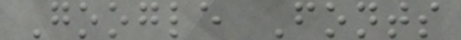Google Fonts
